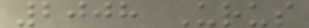2008 Urus
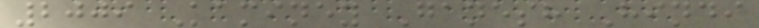2009 Kaminey Ganesh Hindi
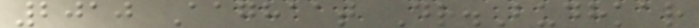2010 Aaghaat Dr.Budhkar
